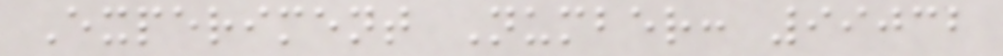Experiment Number: 99032
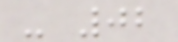- 02
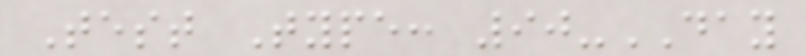Test Type: 90-DAY
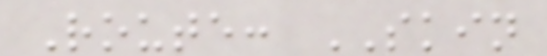Route: SKIN
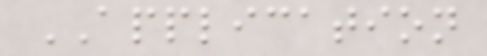APPLICATION
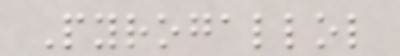Pyrogallol
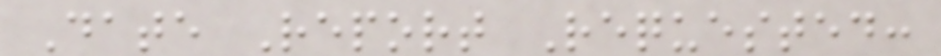Date Report Requested:
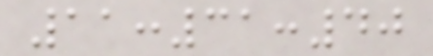11:31:40
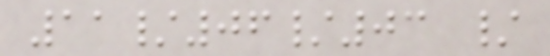11/06/03 /
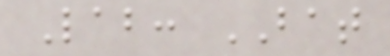Lab: BAT
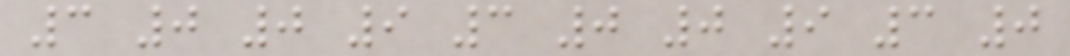3 0 0 9 3 0 0 9 3 0
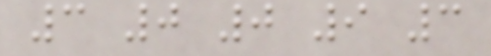3 0 0 9 3
